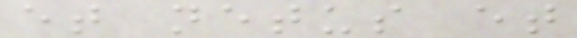et netus et
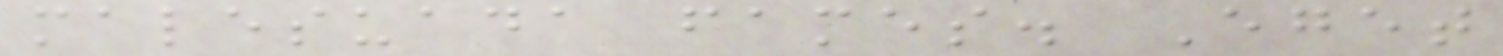malesuada fames. Eget
